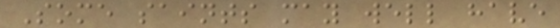Some saints may well have
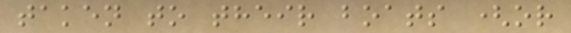taken to their boats (or
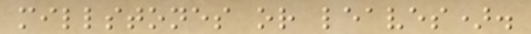millstones or leaves).
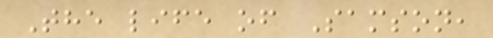The life of Samson,
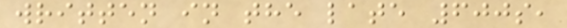written in the late 600s,
